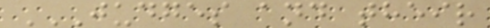JUDGES AND THEIR
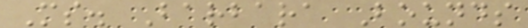Ms. Barbara Bounds
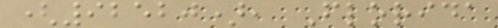(92520), Florida
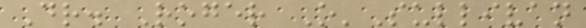Dr. Roger O'Sullivan
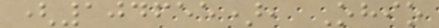(104655), Ohio
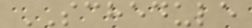SCHEDULE
